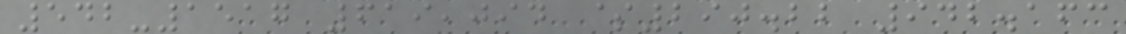542-1517 619,094 $290.22 942.163
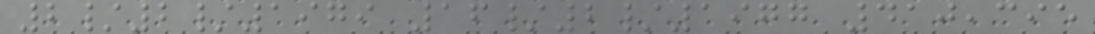2/2/1979 16/2/1977 410,395
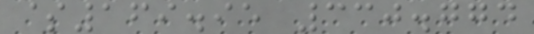$169.95 330.774
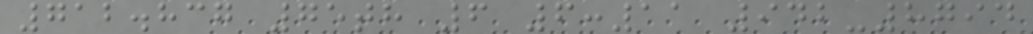712.837 75th 6 6:11 942-8794
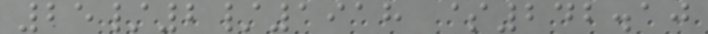25/2/1918 $242.10
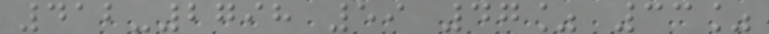412-2798 59 47% 33%
